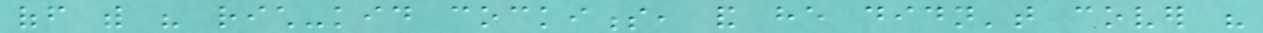off with his rich-kid cockiness, and he didn't cover his
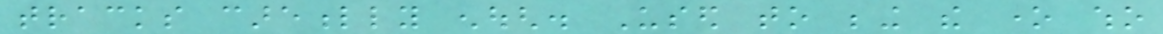tracks carefully enough. Used to being the one who
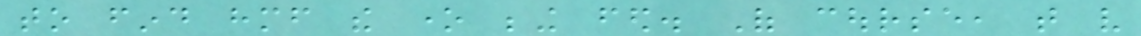to find himself the one being fed. Of course, that very
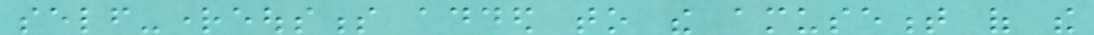self-righteousness added to the amusement of the
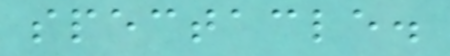spectacle.
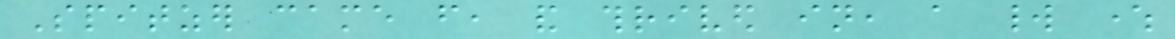Spitzer came from, and thrived in, a world where
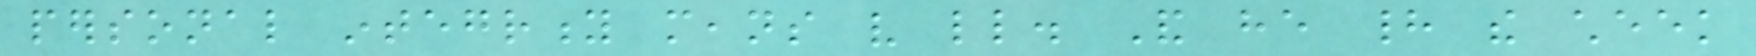personal integrity means very little. And he had the cheek
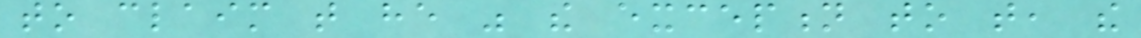to claim that he was the exception to that, the
